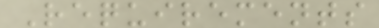Requirements
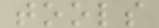tools
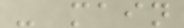- main
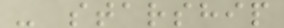- starship
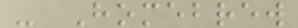- Homebrew
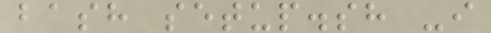bash setup.sh -i
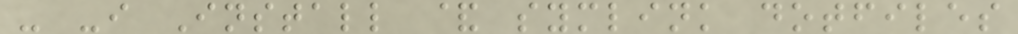- -i Install & symlink dotfiles
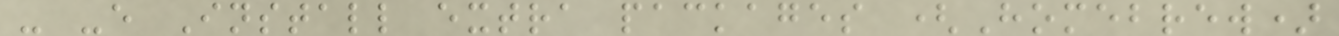- -e Install extra packages (Homebrew)
